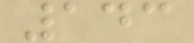143
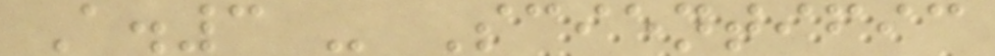A.3 - Scientific
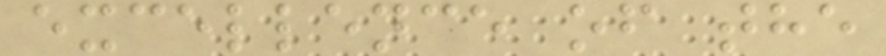excellence of the
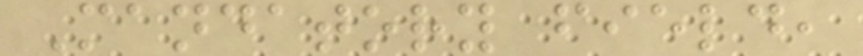Mandatory field,
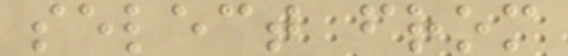select from
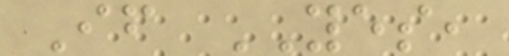If YES,
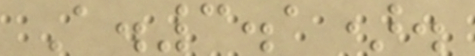A.3.1).
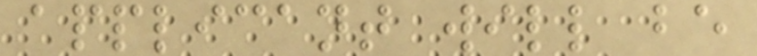applicant will be
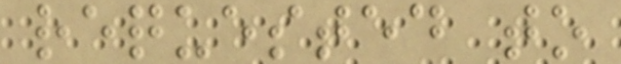requested to
